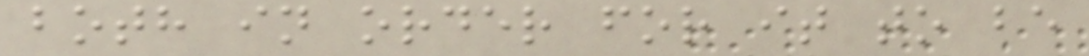both in order for it to be
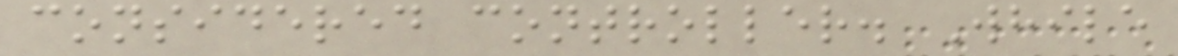considered controller. While
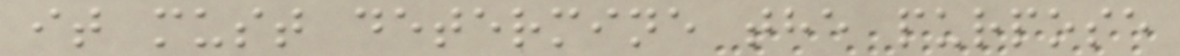it must determine the purpose
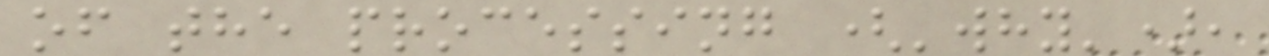of the processing ('why'),
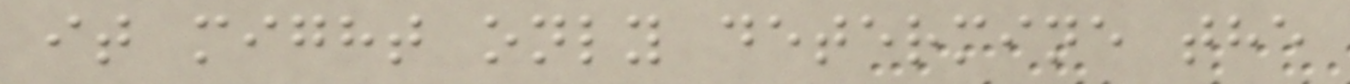it might only determine the
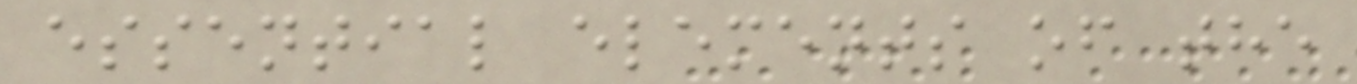essential elements of the
